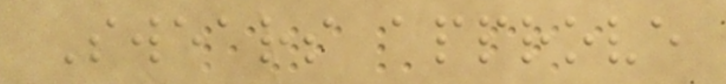Swears approve
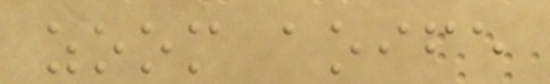zoom aoife
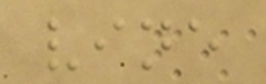vine
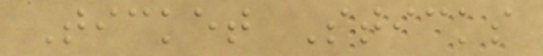Ticket Sticks
